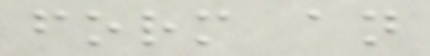form an
